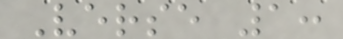Verse 1:
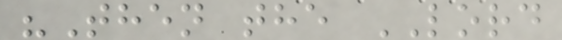"Then the LORD
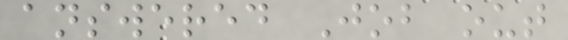answered Job out
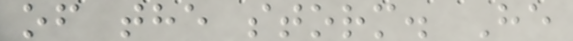of the storm. He
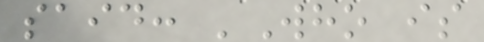said: 'Who is
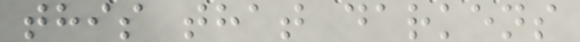this that darkens
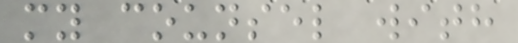my counsel with
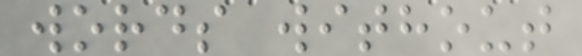words without
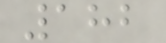182
